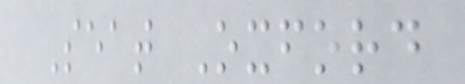Seat Oxford
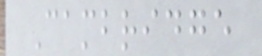Cambridge
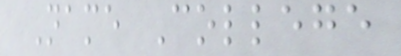Name College
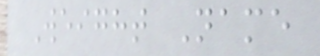Weight Name
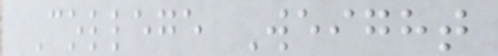College Weight
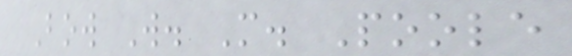Bow W. M. Poole
